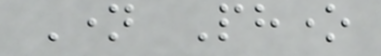Name Phone
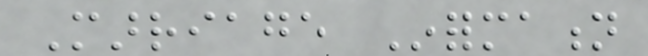Marriage Information
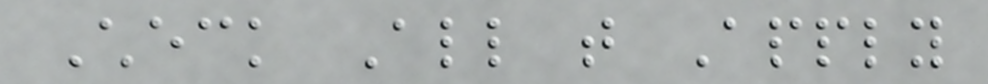Check All that Apply
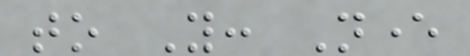to You: Never
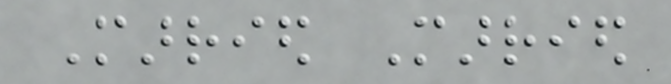Married Married
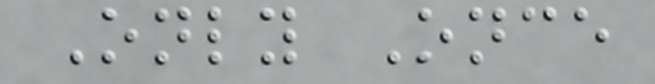Only Once
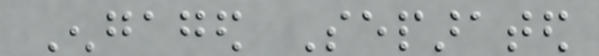Engaged Separated
